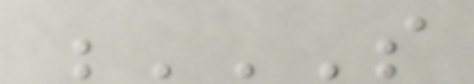S
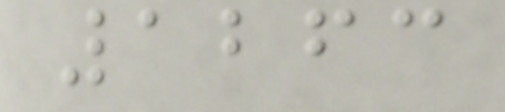1263
